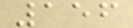156
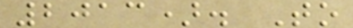2013). To
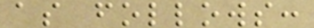as follows:
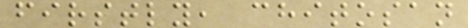firstly, chitosan
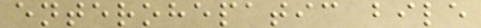enterohepatic bile
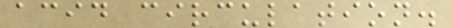acid circulation.
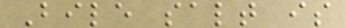Bile salt is
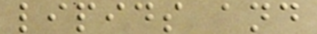lipids and
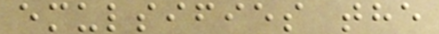emulsifies the
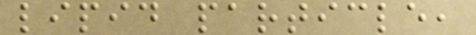lipid particle,
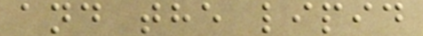and the lipid
